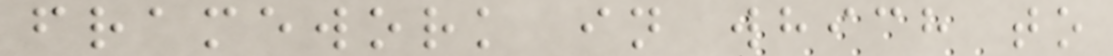framework in which to
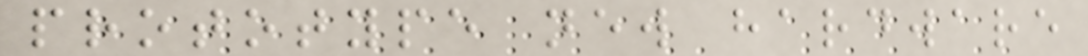prototype new hardware
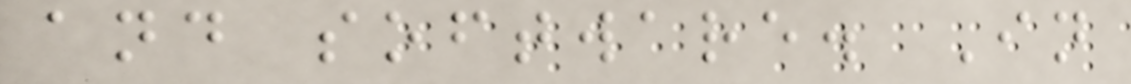and software. In
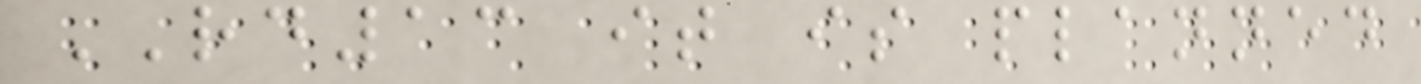RD13 it is planned
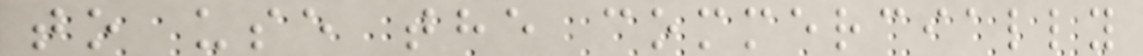to use the commercially
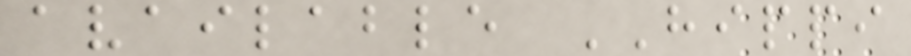available HIPPI
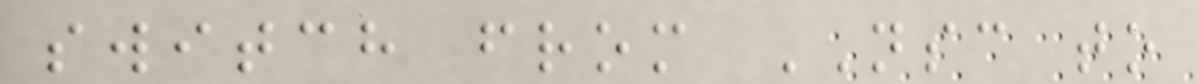switch from NSC to
